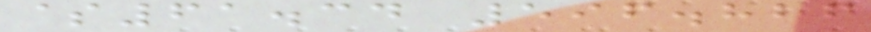$61.34 596.826
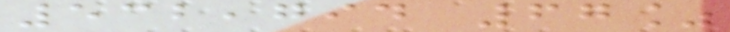532,794 67%
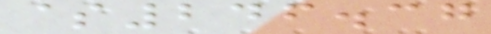$246.37
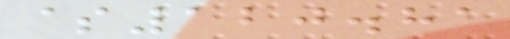$120.81
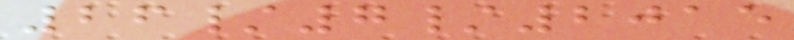26/7/2015
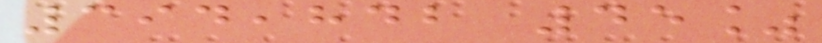394,842 45%
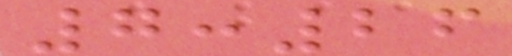7:26
